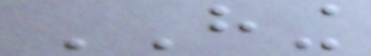HING
